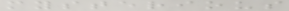mysterious
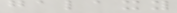galaxy
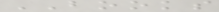BOOKS
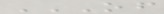OF
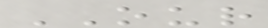OUR
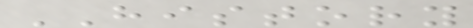HISTORY
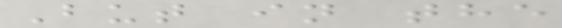But in the
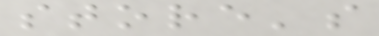store's
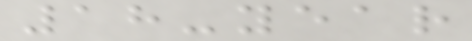18-year
